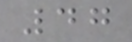47
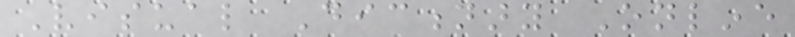Visual Dictionary Online
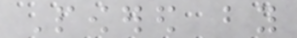Powered by
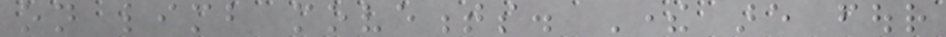on limb movements. There are four
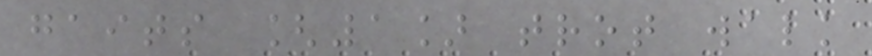gaits [1] trot walk
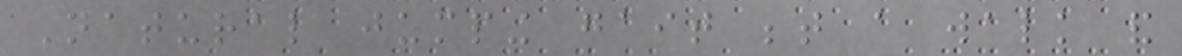Natural jumping gait between a walk and
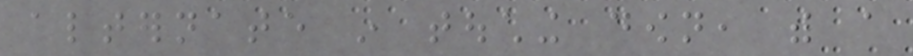alternate in touching down, with a
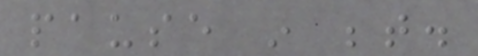pause in between.
